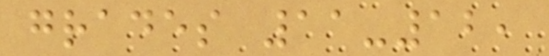grades 11-12,
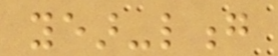year-long
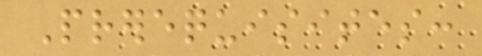Prerequisites:
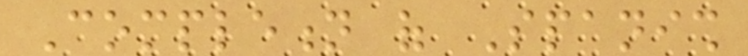Completion of Spanish
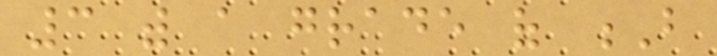3 with a grade of B
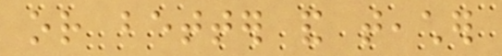or better and teacher
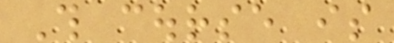This course is
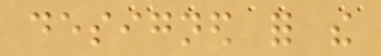designed for the
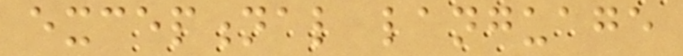exceptional language
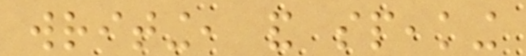writing, and speaking
